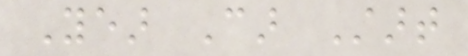Year Car Start
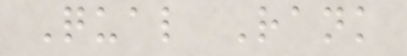Qual Rank
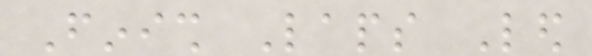Finish Laps Led
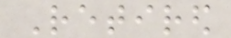Retired
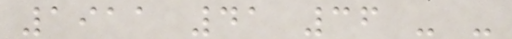1911 41 36 - -
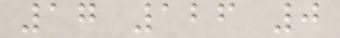17 126 0
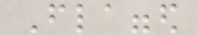Flagged
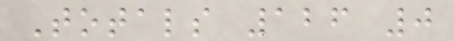Totals 126 0
